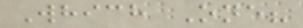Which One?
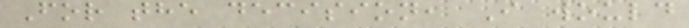For the decision, I would
